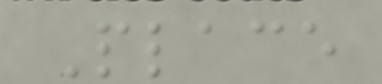Place
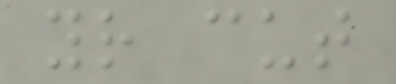your cut
